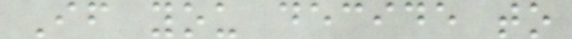If you decide to
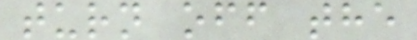turn off the
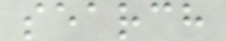search
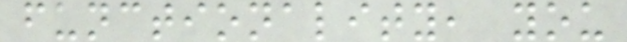functionality, you
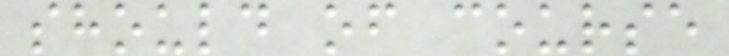should of course
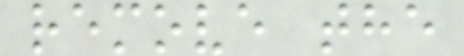remove the
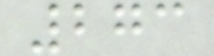273
